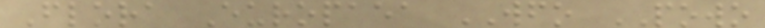Flora Europaea WFO POWO
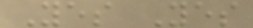Yes Yes
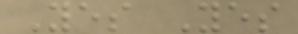Yes Yes
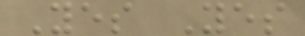Yes Yes
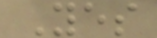Yes
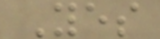Yes
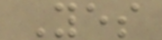Yes
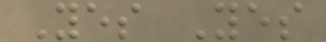Yes Yes
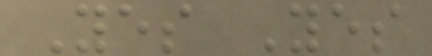Yes Yes
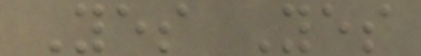Yes Yes
